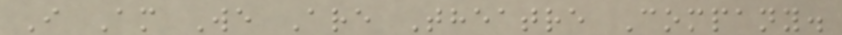I Am We Are Theatre Company.
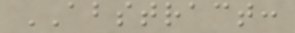ABSTRACT:
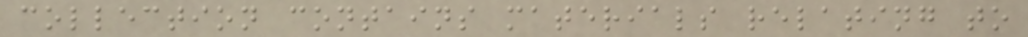collection contains materials relating to
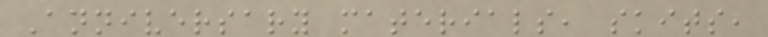Anniversary materials, skits,
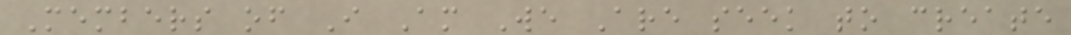Members of I Am We Are seek to create
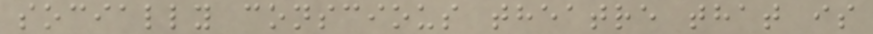socially conscious theatre that is
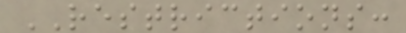RESTRICTIONS:
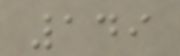149
